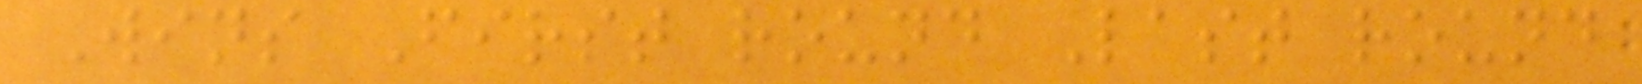Wins First round Last round
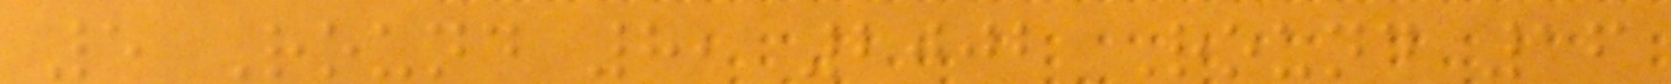5 Round 8, 2002 Round 16
